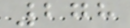278
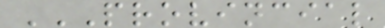PROVINCIAL
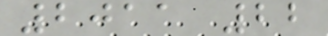2011 22
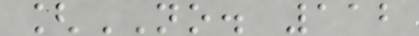[NO. 112
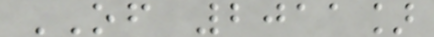OF 2011]
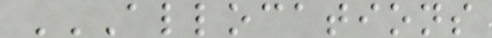ALLOCATIONS
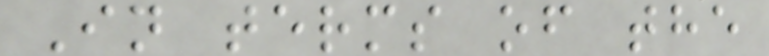In terms of the
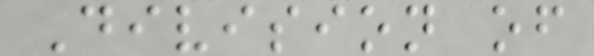Division of
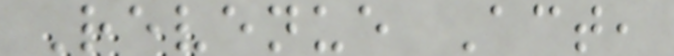Revenue Act,
